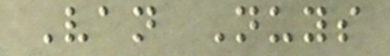Van Nuys
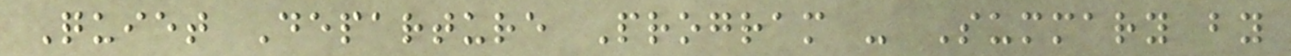Quiet Departure Program - Summary by
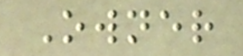Owner
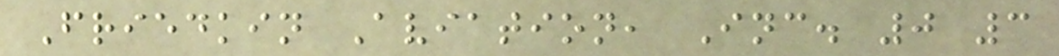Friedkin Aviation, Inc. 0 3
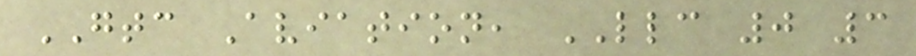GTC Aviation, LLC 0 3
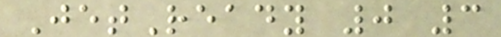JetReady 0 3
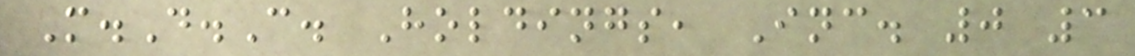M.D.C. Holdings, Inc. 0 3
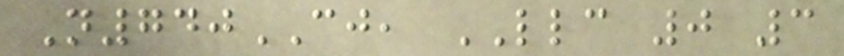N740CJ, LLC 0 3
